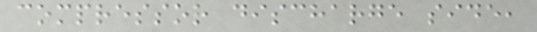compressor discharge side,
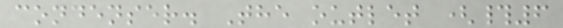condenser. The outlet (#6
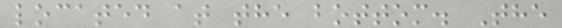located at the bottom. The
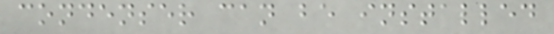condenser can be installed
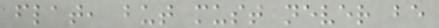flat, but must never be
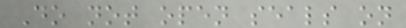Do not open seals on
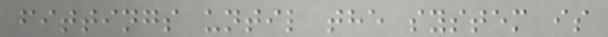fittings until the system is
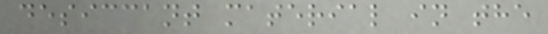desiccant material in the
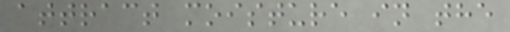attract moisture in the
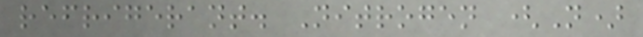refrigerant. Nitrogen (N)
